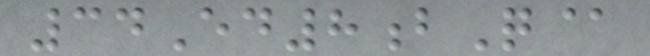34Ed8bQ@
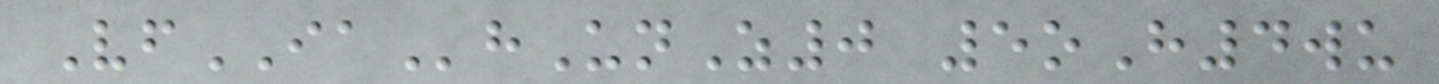VfIAhUnZ0 5oH4wu
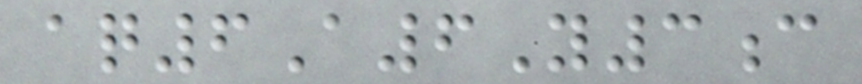aq6A6Y3c
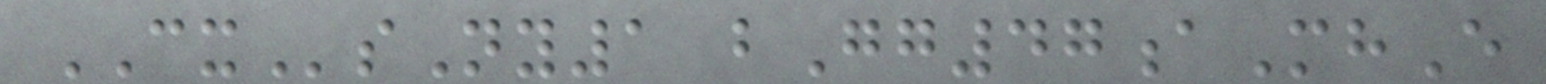CXsNy1 bGg47aMhE
